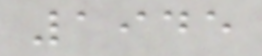1945
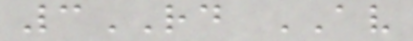3RD AV
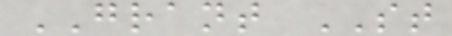GRANT ST
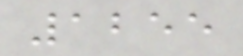1255
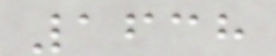1638
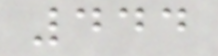444
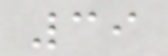39
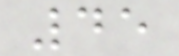45
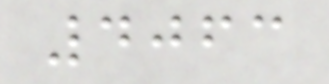4063
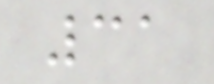31
